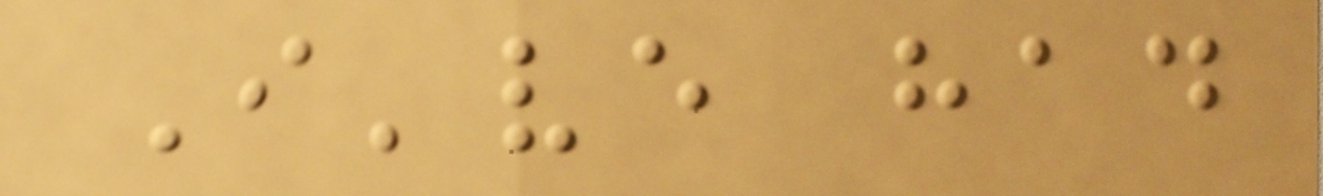I've had
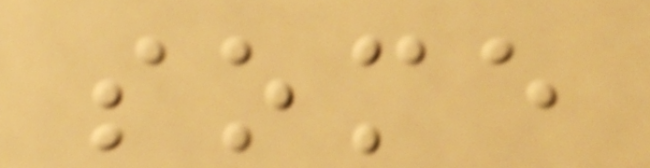some
